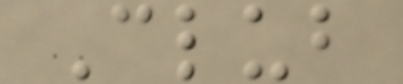Club
